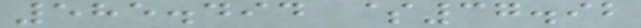585.494 $37.92
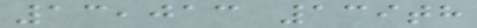13,013 139th
